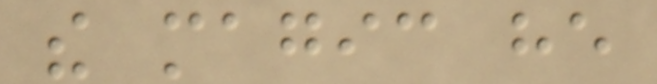the magic he
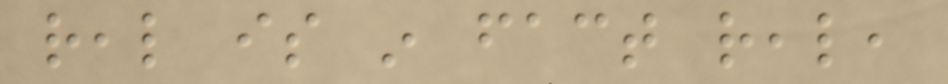real is in fact real,
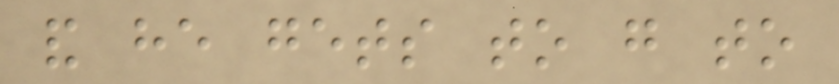and he gets to go to
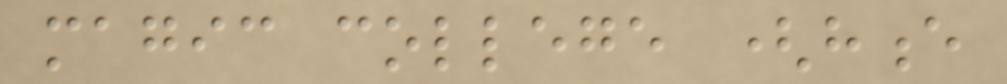magic college (hence
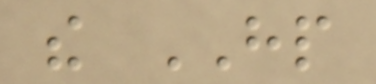the HP
